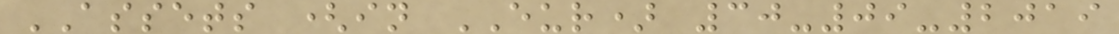ASSETS (in EUR) 30-09-2019
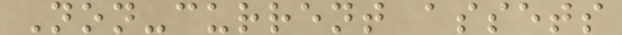Non-current assets
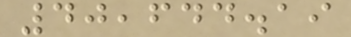40,644.19
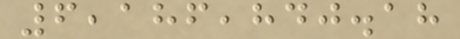6,186,840.18
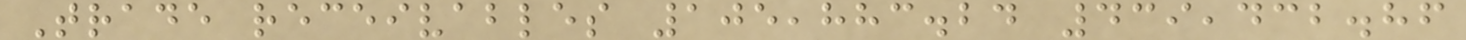Trade receivables 105,883.24 439,432.86
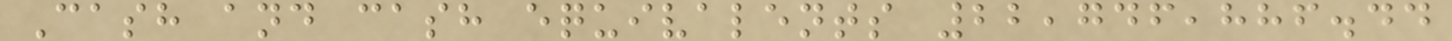Cash and cash equivalents 22,746,886.44
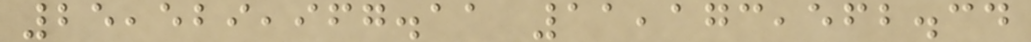25,529,967.11 11,173,562.34
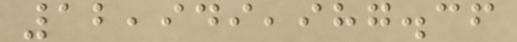12,949,987.36
